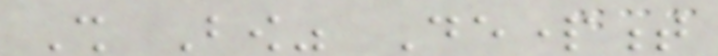Shall Bow" Department
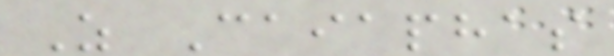As Caiaphas
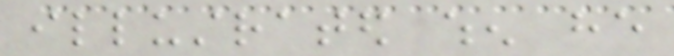illustrated when he
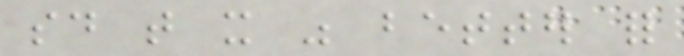said that it was better for
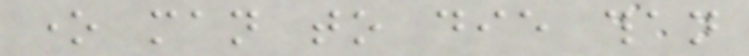one man to die than
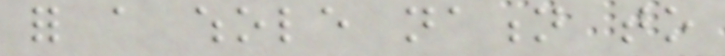for a whole nation to
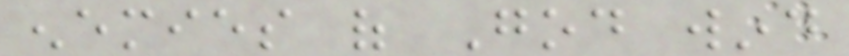enemies of God wind
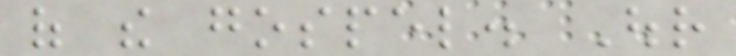of the gospel. Our
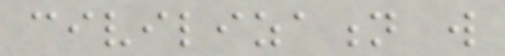civilization will
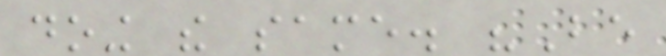doing the same. "Be
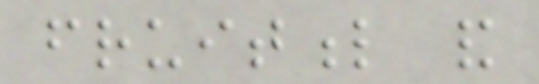fruitful and
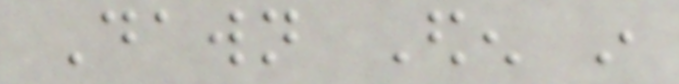Dawn Eden in
